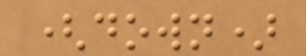(down)
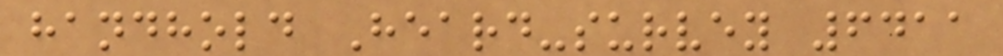handhold Heard-survey 6411
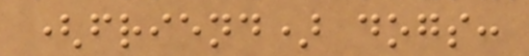(friend) dogs:
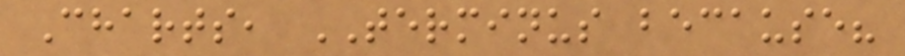Charts, TERMINUS because?
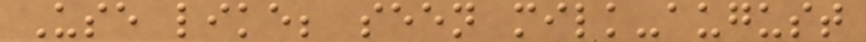Use like; seen milk-august
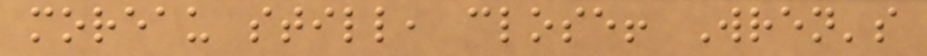moreau still, close! Wren's
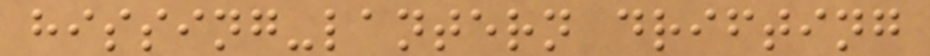hissing-lantern drifting
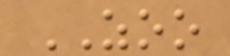ZOO
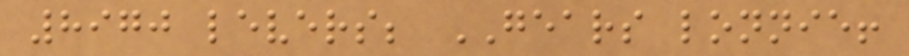8970 levers; GEARS lonnie!
